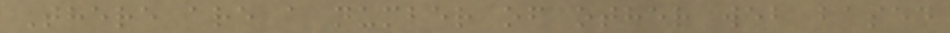There are a number of other web based
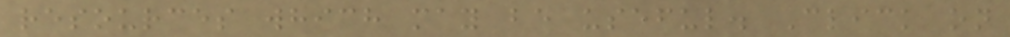resources which may be useful. Click on
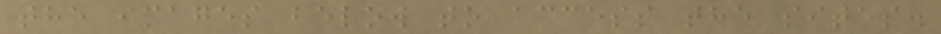the images below to access the sites.
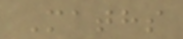Maths
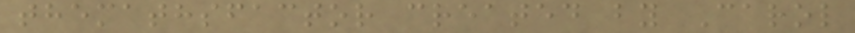themathsfactor created by Carol
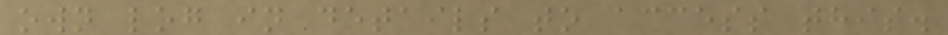own log in details to access this.
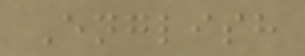English
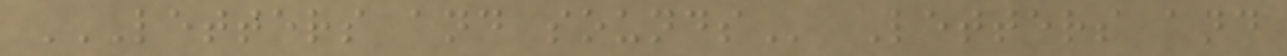LETTERS AND SOUNDS Letters and
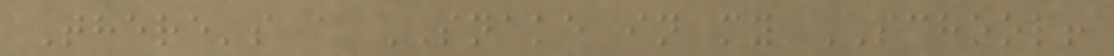There's a SNAKE in my SCHOOL!
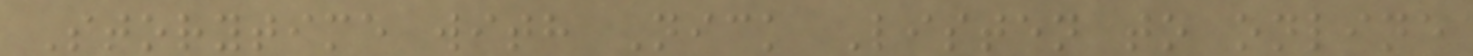Storytime with Nick Listen to online
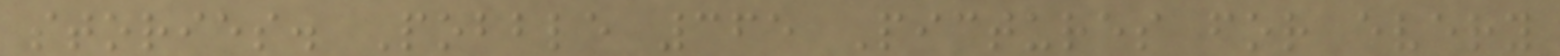stories. Pobble 365 Pictures for every
